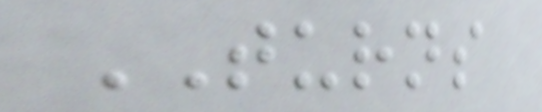TURNS
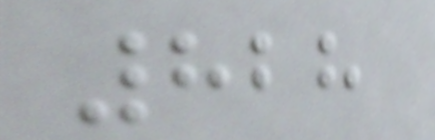828
